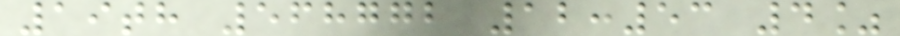19th 568772 12:53 4%
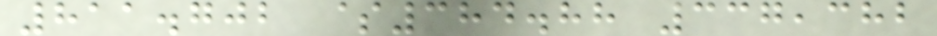811.702 $384.88 337,382
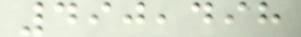490,498
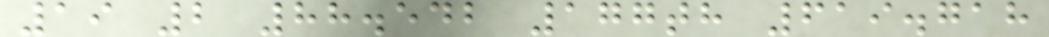19 2 88.542 177th 619.718
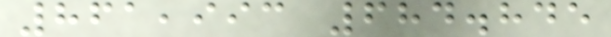861,993 684.845
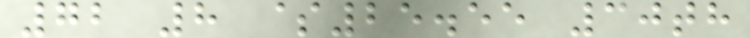72 8 $25.55 30th
